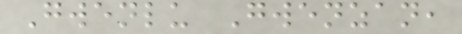Gwenlu Gwenzan,
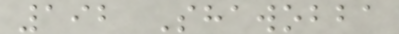192 Shawobba
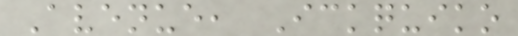Avenue, Ickquiko
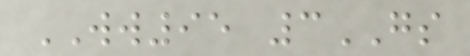WW95 3GS
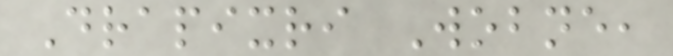Drapixri Wobne,
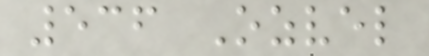536 Ozvel
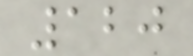120
